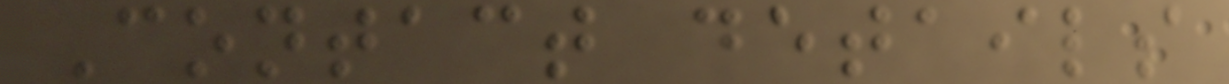Contact details
